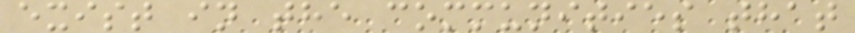exist in the communities that
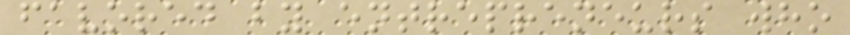favored by entrepreneurs who
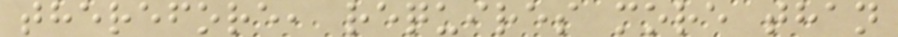therefore, requires more than
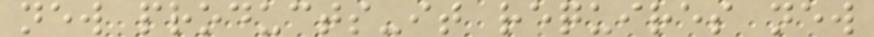new products-it requires new
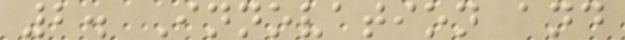2. Innovation and
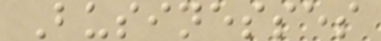Businesses
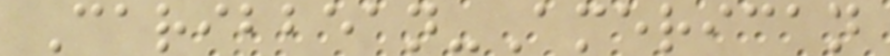Caribbean-American
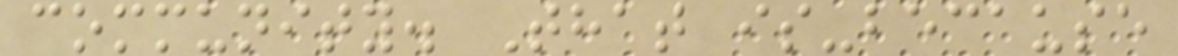community. That is-because
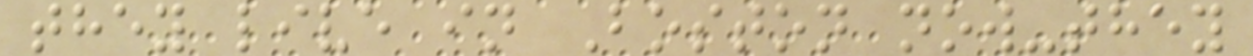they live in Boston now-they
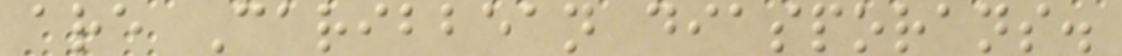are Caribbean diasporans.
